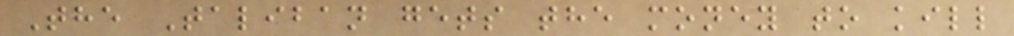The Taliban gets the money to kill
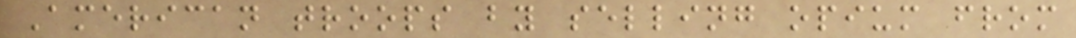American troops by selling opium from
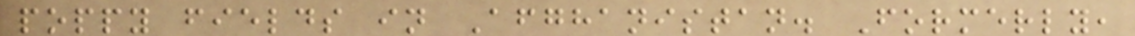poppy fields in Afghanistan. Formerly,
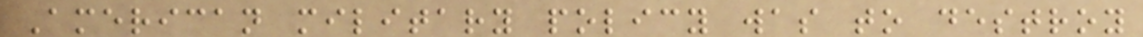American military policy was to destroy
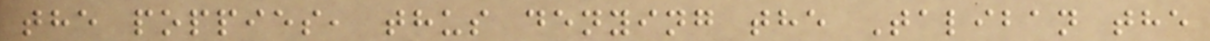the poppies, thus denying the Taliban the
